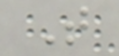T
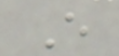E
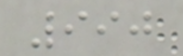990
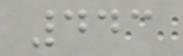443
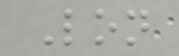Lon
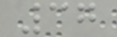37
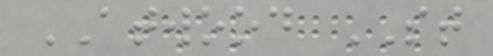ATWOOD ST
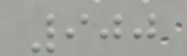900
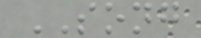SONG
